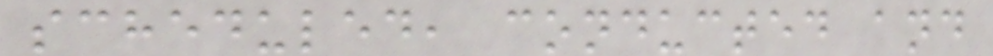scheduled, conducted and
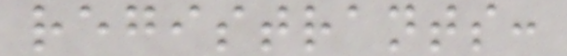registrants:
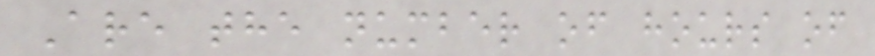Are the number of hours of
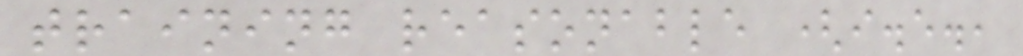training reasonable (i.e.,
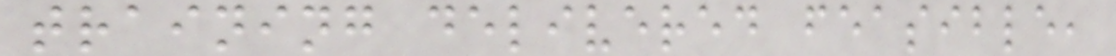training delivered feasible,
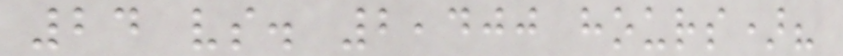24 vs. 2,400 hours)?
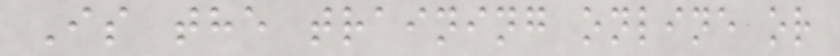Is the training online or
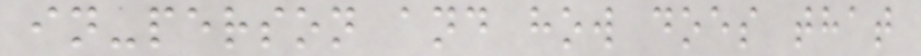in-person and how does that
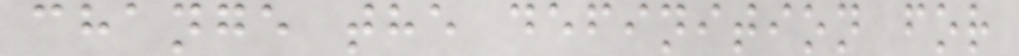change the definition for
